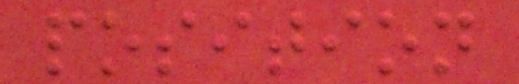position
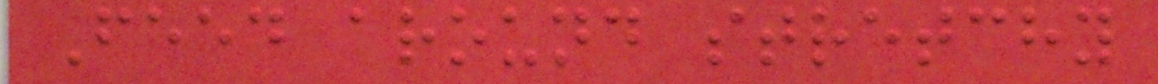Feed around stretchy
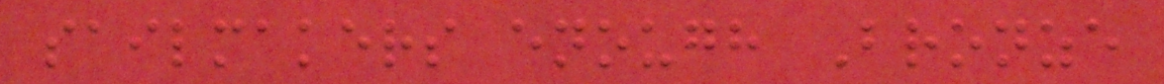sailmakers enough Bronze
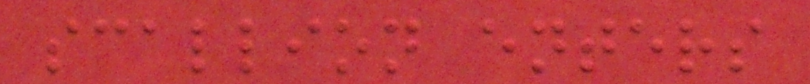scallion enters
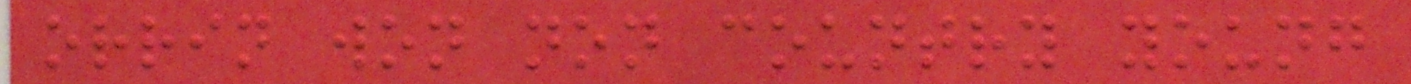orrin won non country young
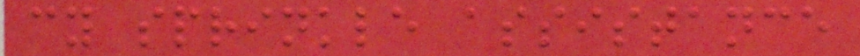cy sprinkle assistance
